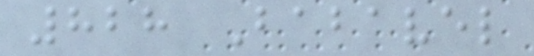828 Babavel
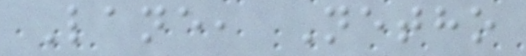Lane, Netho
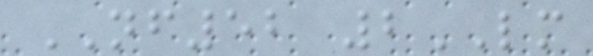NF52 2LM
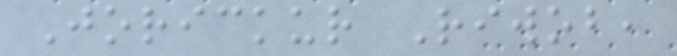Jorickur Riwob,
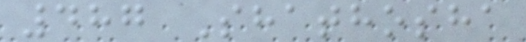487 Shathosha
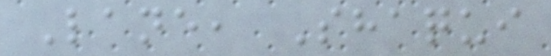Lane, Shaqui
